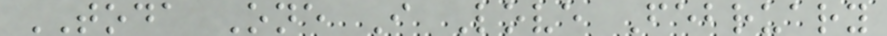TODA One I Love February
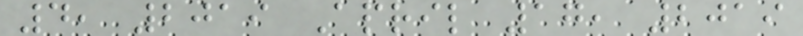4, 2019 April 17, 2019
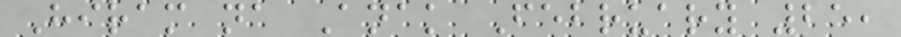Hiram na Anak February 25,
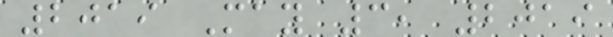2019 May 3, 2019
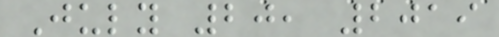July 20, 2019
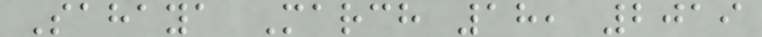Sahaya March 18, 2019
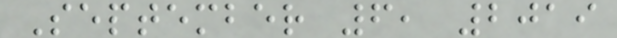September 6, 2019
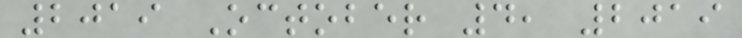2019 October 4, 2019
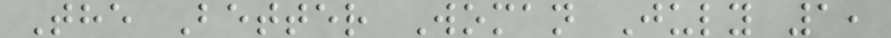The Better Woman July 1,
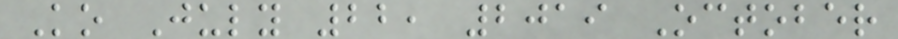Ko July 22, 2019 October
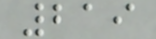219
